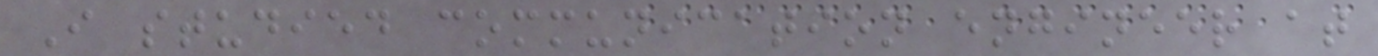I studied communication engineer at
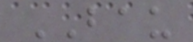BAU
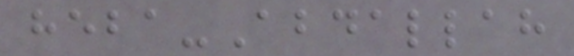heba-Abdallah
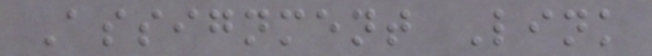Assignment Link
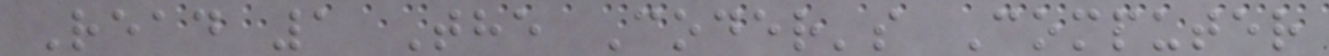Read 1 The Coder's Computer
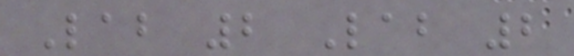Lab 2 Lab 2
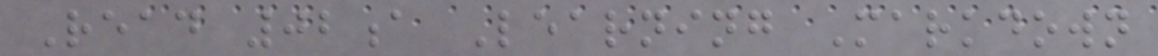Read 02a Learning Markdown
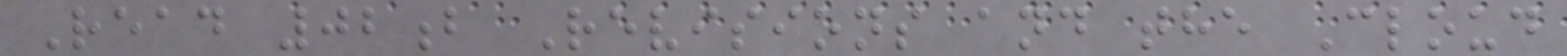Read 02b Revisions and the Cloud
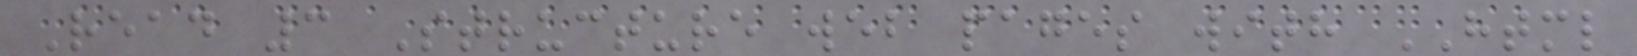Read 3 Structure web pages with HTML
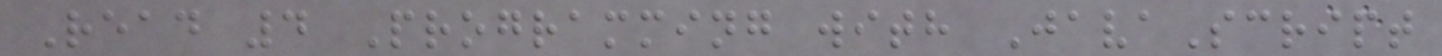Read 4 Programming with JavaScript
